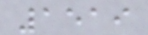1519
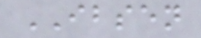IBSEN
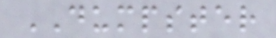DUMPSTER
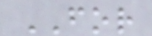FOR
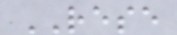RESE
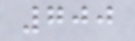700
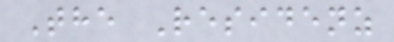The Residenz
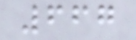667
